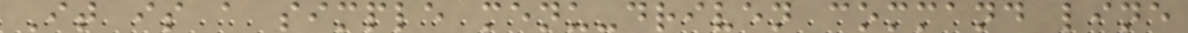It is a simple menu-driven command line
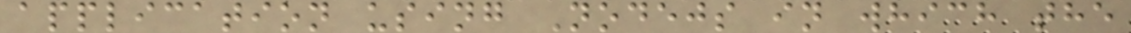application using Nodejs in which the
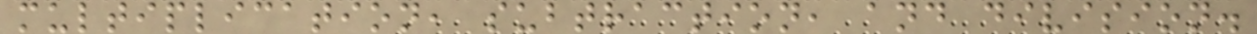multiplication, subtraction, and division.
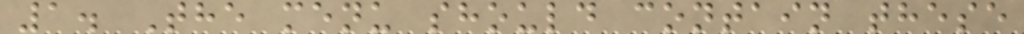1. The menu should contain these
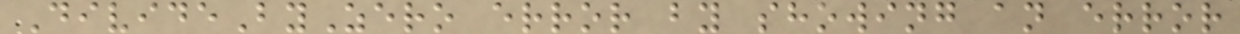DivideByZero error by showing an error
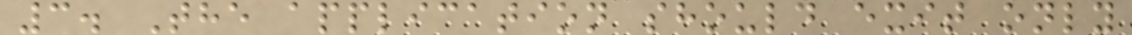3. The application should exit only
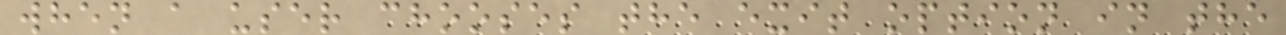when a user chooses the exit option in the
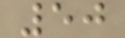50
